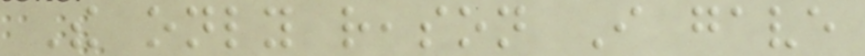The only reason I gave
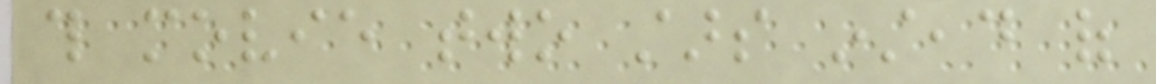this movie two stars instead of
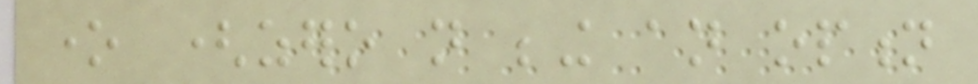one (zero not being an option
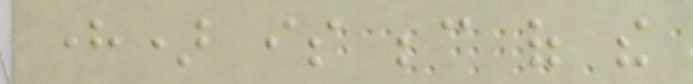here) is because of the
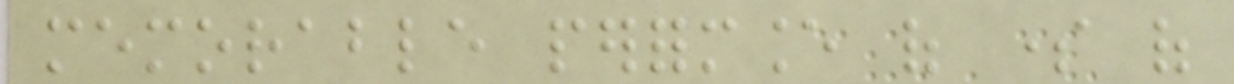memorable performance of some of
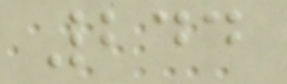244
